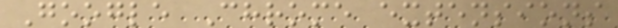Google Chrome extensions
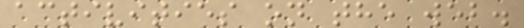activities on the web.
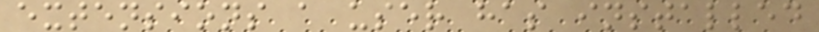extensions a user has installed
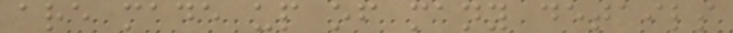are made up of many details
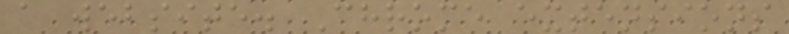a website. Chrome extensions
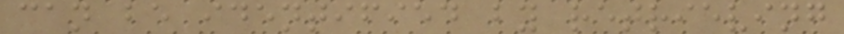can be identified by retrieving
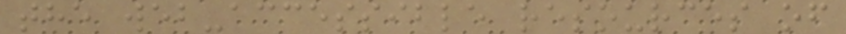the web-accessible resources of
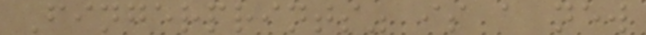Fingerprints" is a new
